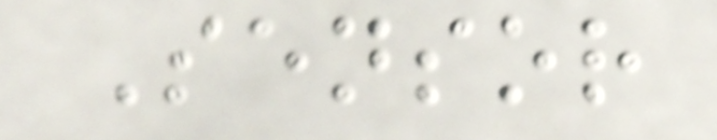Sensor
